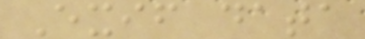Exif data
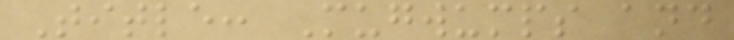Title: Mugwumps and
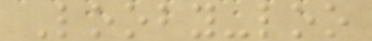Looby-loo
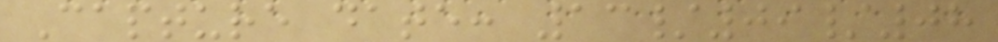Capture date: 13/09/08
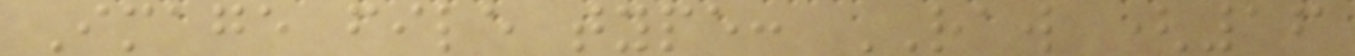Image file type: RAW (16
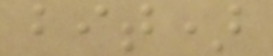bit)
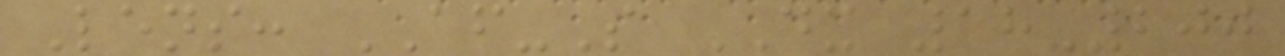Lens: AF-S DX 18-200
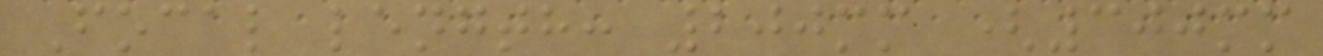Focal length: 200mm (300mm
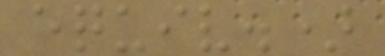equiv.)
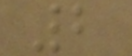2
